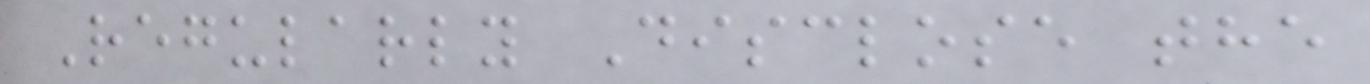Regularly Disclose the
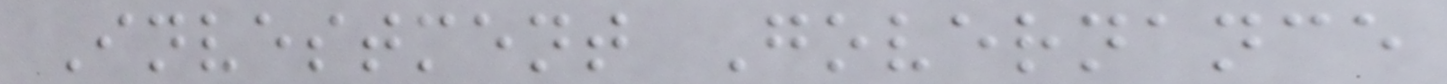Investment Governance
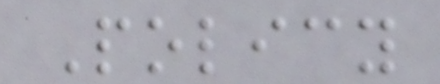Policy
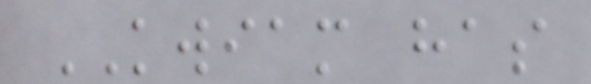KWIAM has
